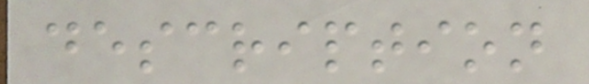description
